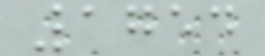1754
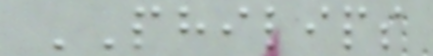PHILIPS
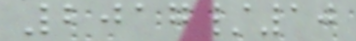2017/10
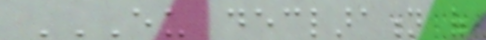EU DECLARATION OF
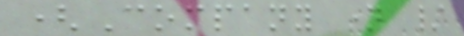(Company name /
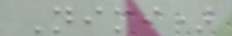Nimi)
